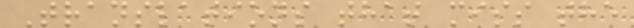Translations that miss the
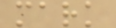mark
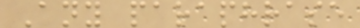Any paraphrase
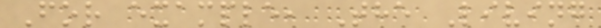For example, The Living
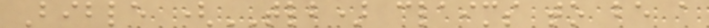Bible (TLB) claims to be a
